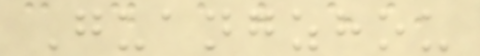Guangzhou
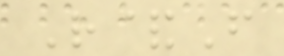R&F
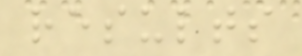results
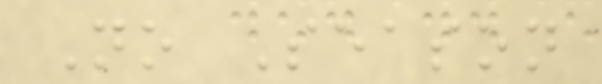No Season
